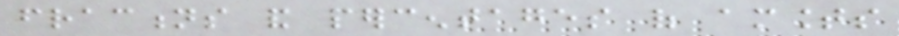fractions and percentages of amounts
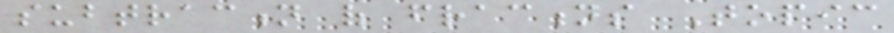subtraction of fractions Topic
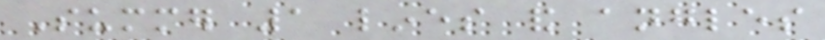Summer 1 lines and angles
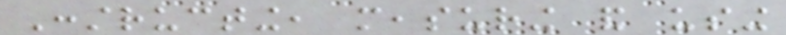Constructing, measuring and using
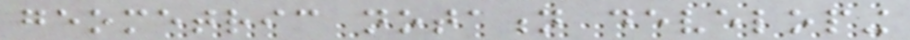geometric notation developing
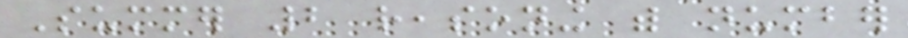Summer 2 reasoning with number
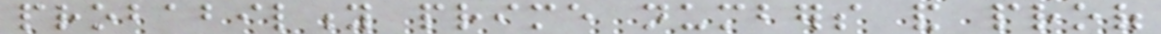probability prime numbers and proof
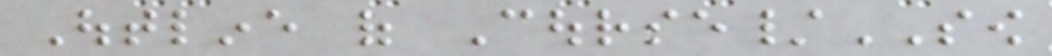Outline of Course/SOW
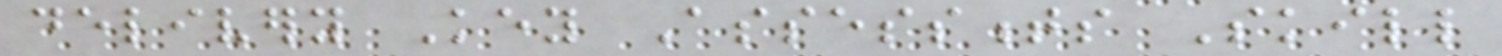delivery Key Assessments Skill
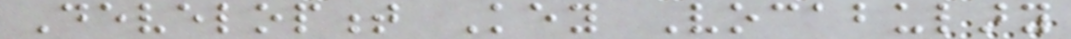Development Key Vocabulary
